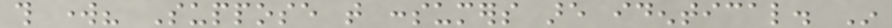this work? Suppose that consumers are identical. In
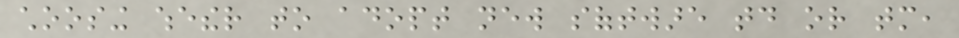choosing whether to adopt new software today or tomorrow,
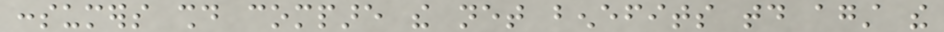consumers should compare the net benefits today against the
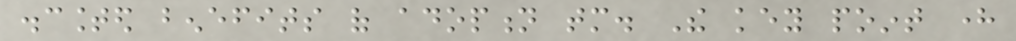discounted benefits of adoption tomorrow. The key point here
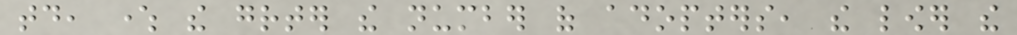today, where the greater the number of adopters, the lower the
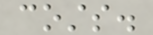costs.
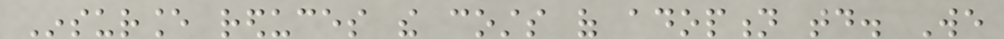Insurance reduces the costs of adoption today. We
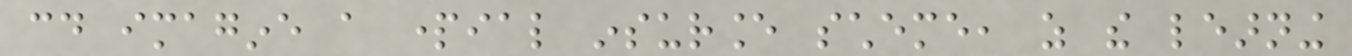could imagine a partial insurance scheme, as the learning
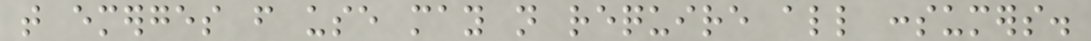that emerges from use may not require all consumers.
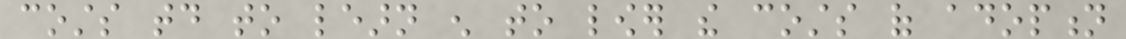costs today to learn enough to lower the costs of adoption
